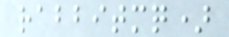rabbitmq)
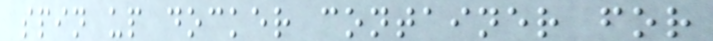spin up docker container for
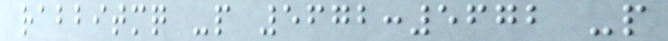rabbitmq -p 5672:5672 -p
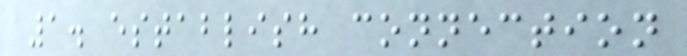1. establish connection
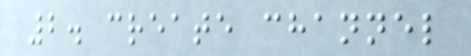2. create channel
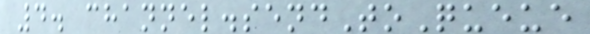4. channel.sendToQueue
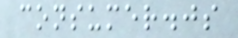consumer.js
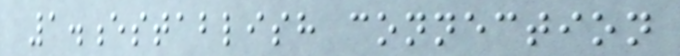1.establish connection
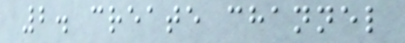2. create channel
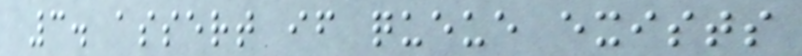3. assert if queue exists
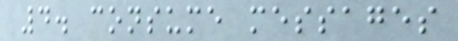4. consume messages
